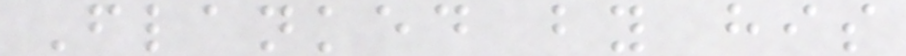Flanked by his
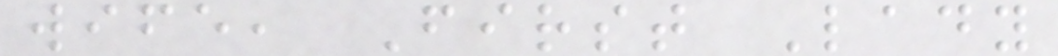wife, First Lady
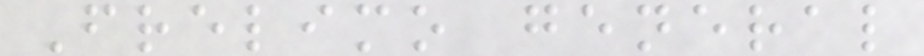Frelimo general
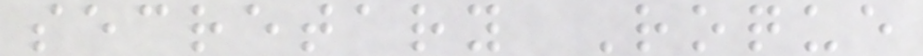secretary Roque
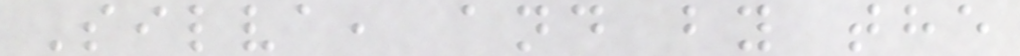Silva, and by the
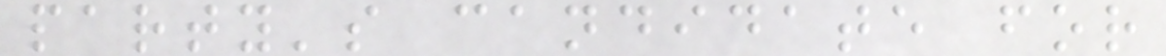party's candidate for
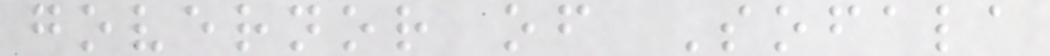governor of Sofala
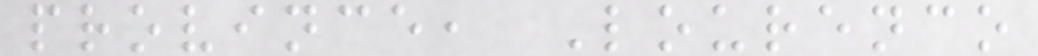province, Lourenco
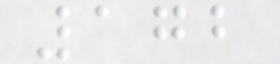172
